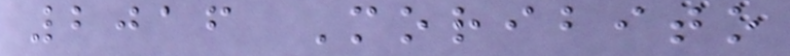2016 Moribito
